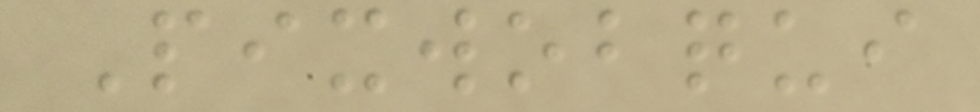Pixwobqui
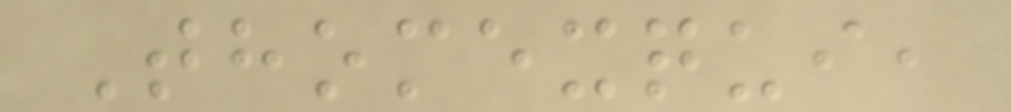Thomexqui,
